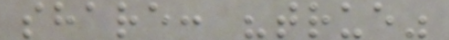share: "true"
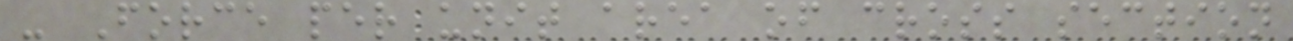- Force per unit area of cross section
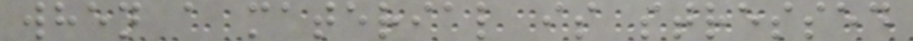when a material is stressed
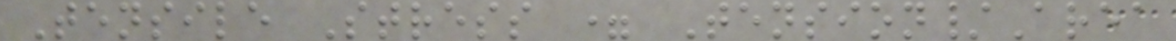Tensile Stress = Tension/Area
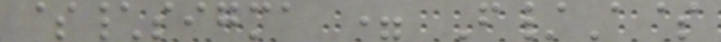$\sigma = F/A$
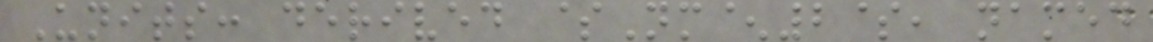Units: derived $Nm^2$, named
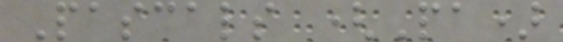Pascals (Pa)
